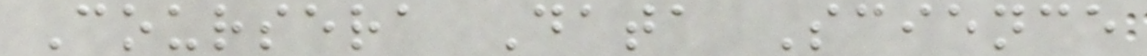Coursera Data Science
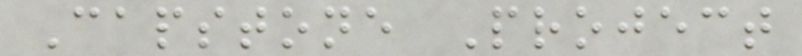Capstone Project
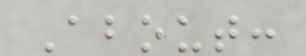About:
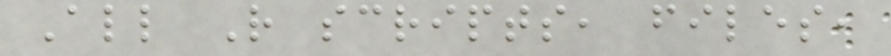All R scripts, files,
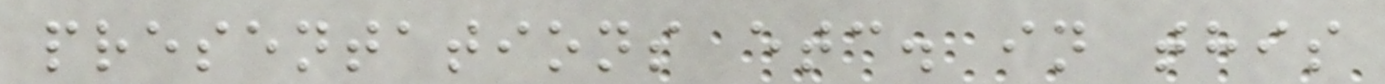presentations etc. in this
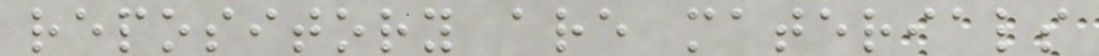repository are materials
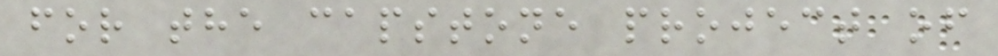for the capstone project of
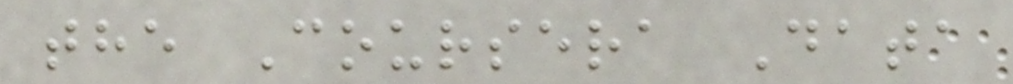the Coursera Data
